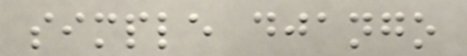simple django
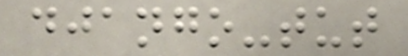django-tut
